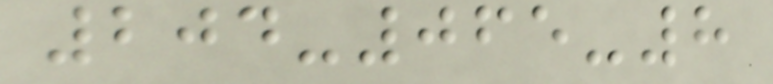204-065-8
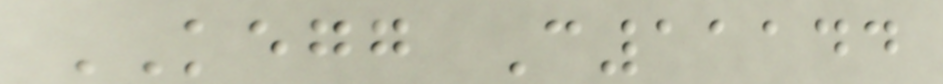KEGG C11144
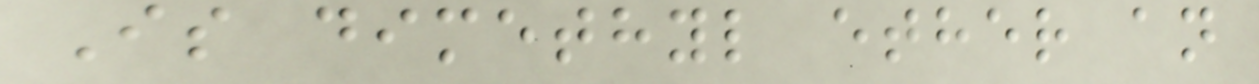Is dimethyl ether an
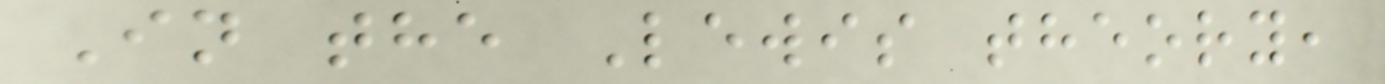In the Lewis theory,
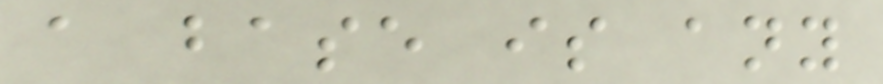a base is any
